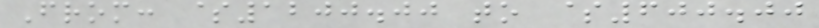From: $1200.00 to $600.00
